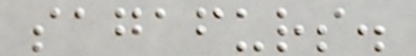sagafurs.
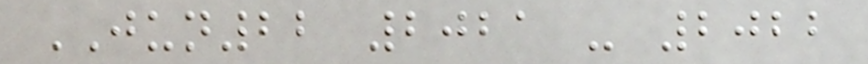JUN22 2021 - 2022
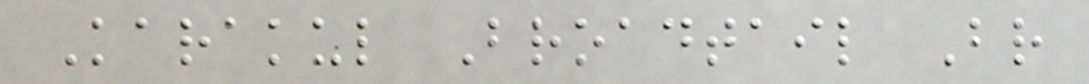Karakul Broadtail Br
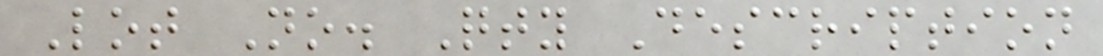Lot No. Qty Description
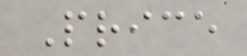Price
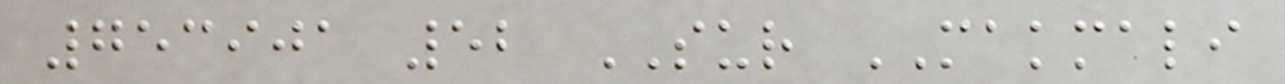753901 52 SUR MAKMALI
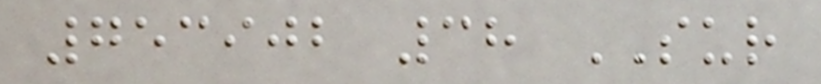753902 38 SUR
